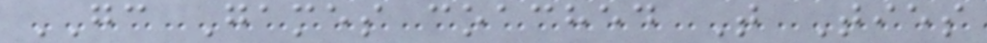GC Games coached T Ties
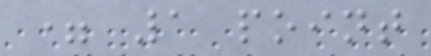= 1 point
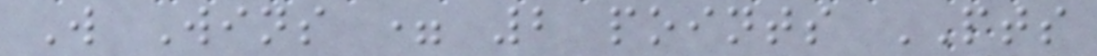W Wins = 2 points PTS
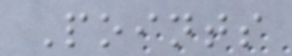Points
